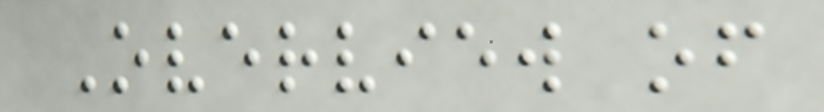Overview of
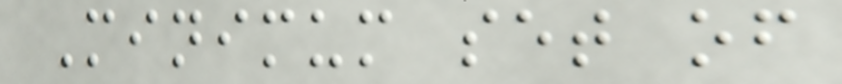Minimum set of
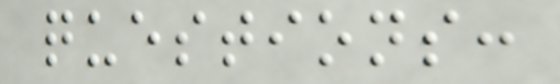questions:
